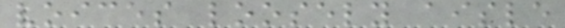voices loosely aisle
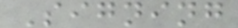Signing
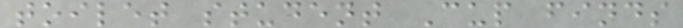toilet student Cup finds
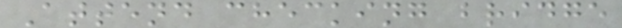Attend checking bridge
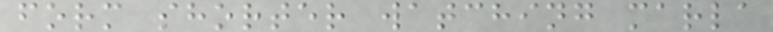form shorter watching marla
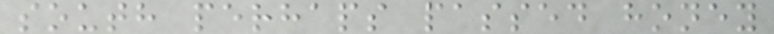south perhaps passed honey
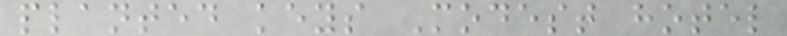planted keys Modest hotel
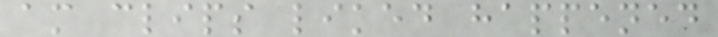am clips liked happened
